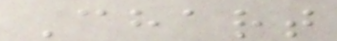Chart
